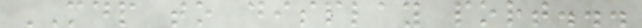MDP to display port...
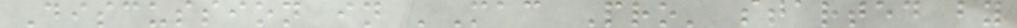Discussion in 'Mac Pro' started by
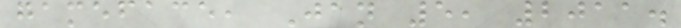gameface, Jan 5, 2011.
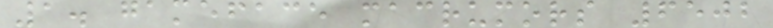1. gameface macrumors 6502
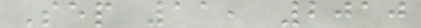Sep 11, 2010
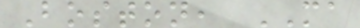Boston, MA
